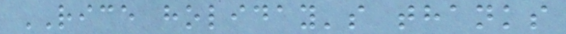RICE holiday's thanks
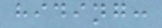hiding:
